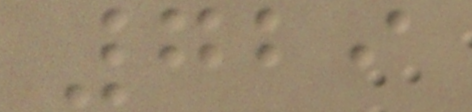729
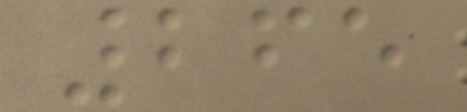265
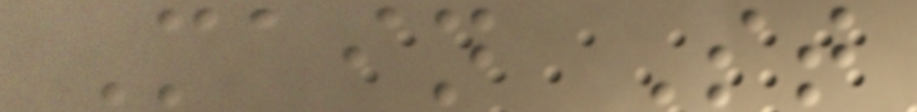Main St
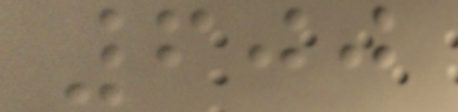600
